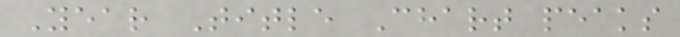Year Title Chart peaks
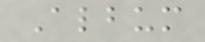Album
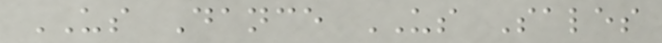US Dance US Sales
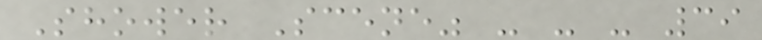Shower Scene" - - - 39
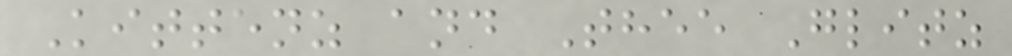Kittenz and Thee Glitz
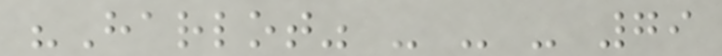"Harlot" - - - 79
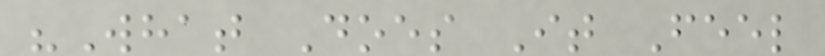"What Does It Feel
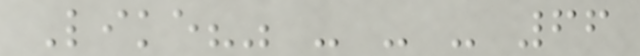Like?" - - - 66
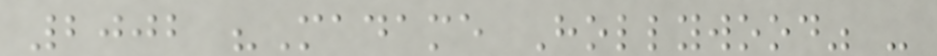2002 "Madame Hollywood" -
